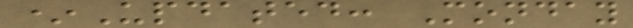*Updated: Monday
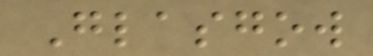Glasgow
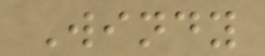Windy
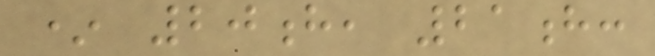* 20h, 21h:
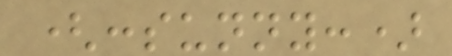(:sunny:)
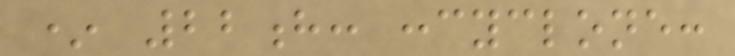* 22h: :cyclone:
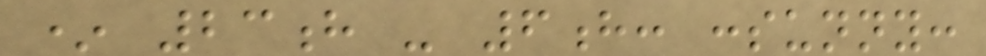* 23h - 6h: :sunny:
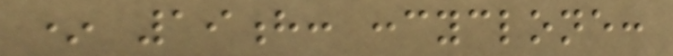* 19h: :cyclone:
